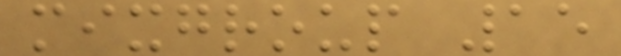mixgroup 15
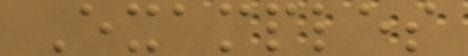Examples
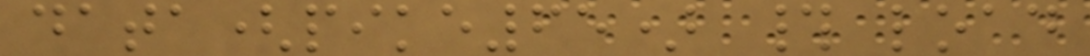data(pike65) # load
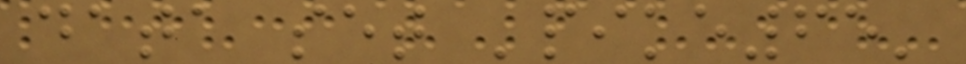data set 'pike65'
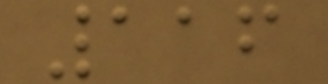116
